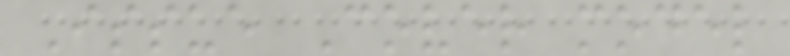Issue Cover model
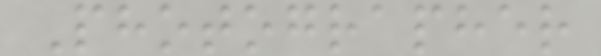Photographer
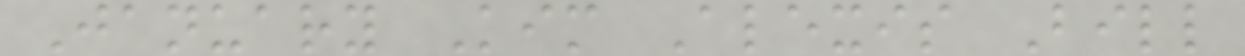January Kim Alexis Bill
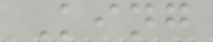King
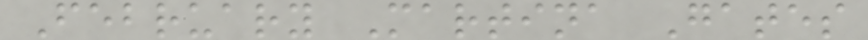February Martina Gates
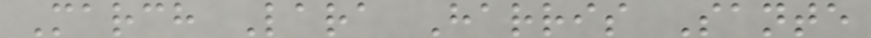March Lara Harris Sante
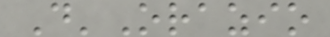D'Orazio
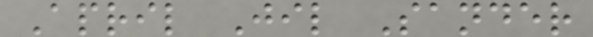April Jil Sander
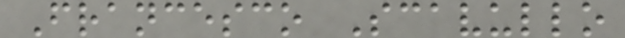Francesco Scavullo
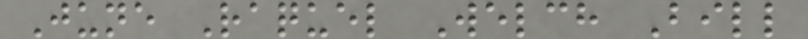June Raquel Welch Bill
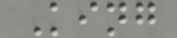King
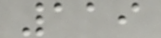119
